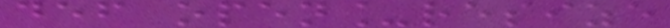def open_resize
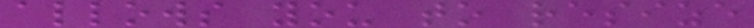allows you to resize
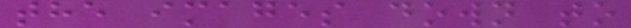the images down to
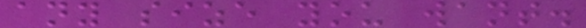any size you want.
